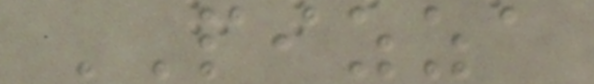PIZZA
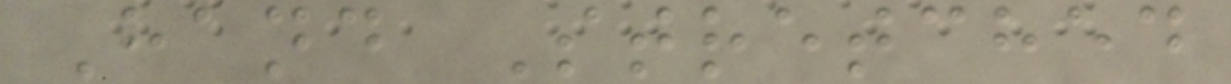Hand Stretched
